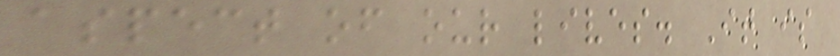aspect of our lives. It is
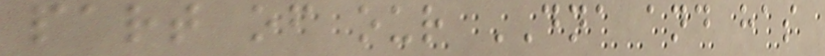part of our DNA and has
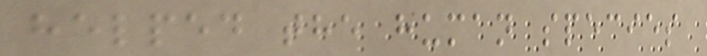helped the human species
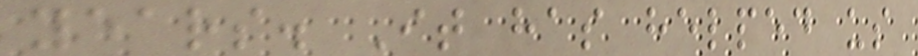years. It has helped us
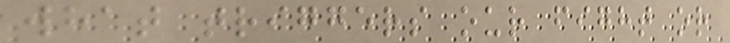what triggers our fight or
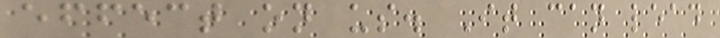effect on us. It can lead
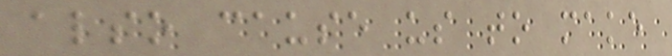also cause us to make
